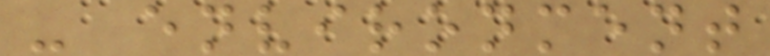- environment
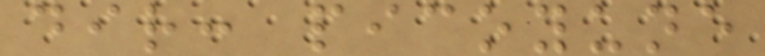dir: picoyune
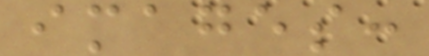images:
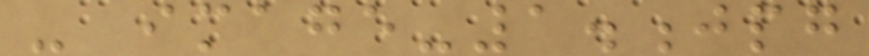- image-1.jpg
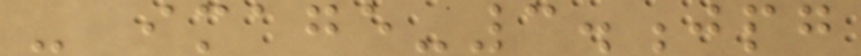- image-3.jpg
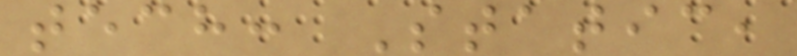tech: Static,
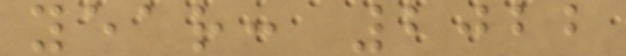year: 2022
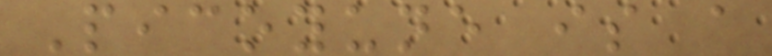Picoyune is a
